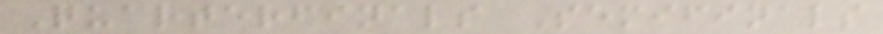Quarterfinals Semifinals
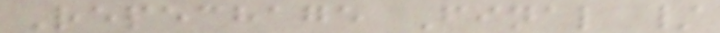Repechage Final /
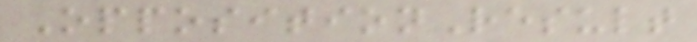OppositionResult
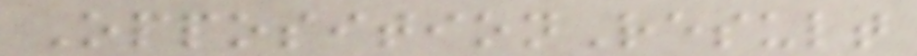OppositionResult
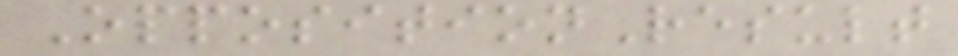OppositionResult
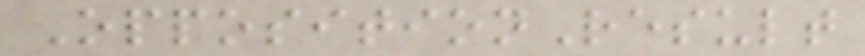OppositionResult
